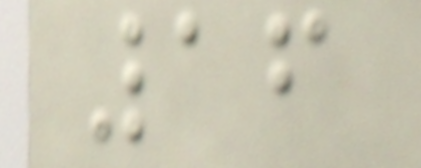16
